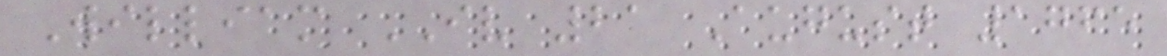William IV 21 August 1765
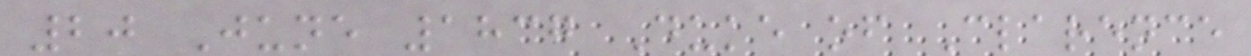20 June 1837 Duke of Clarence
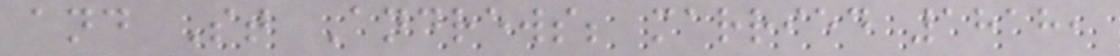and St Andrews; married 1818,
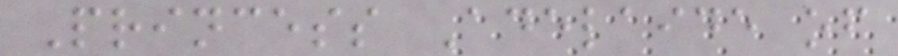Princess Adelaide of
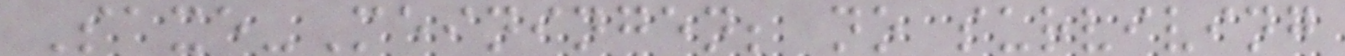Saxe-Meiningen; no surviving
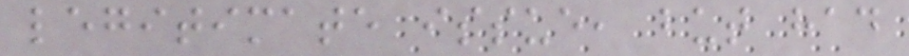legitimate issue, but had
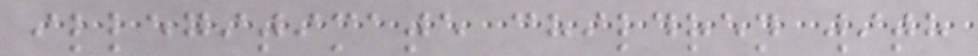illegitimate children with
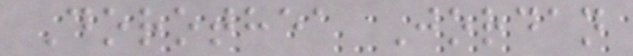Dorothea Jordan
